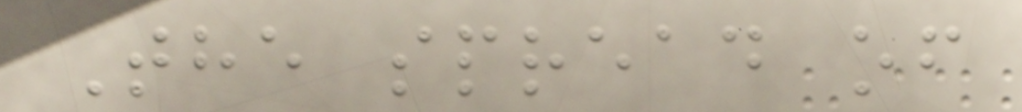The spread of
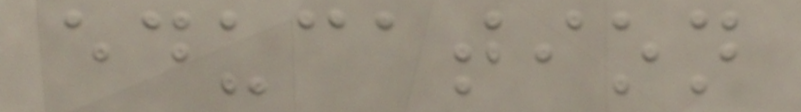education
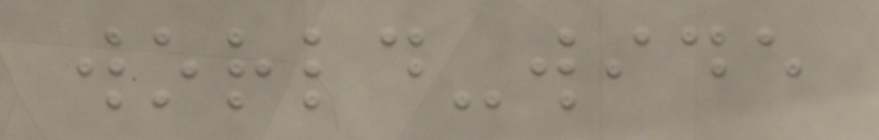world-wide
